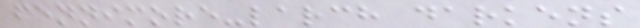fennimore-larch darkens
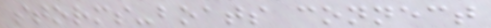storms-boats connect
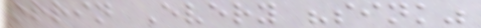orrin Every "sink"
